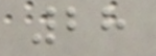28
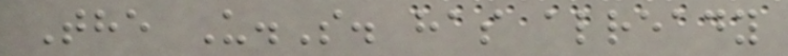The U.S. has already
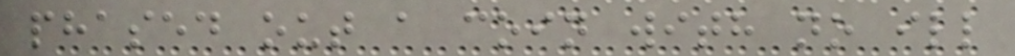phased out a coin with no ill
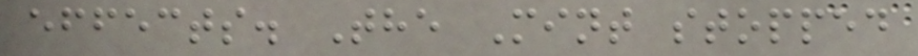effects. The Mint stopped
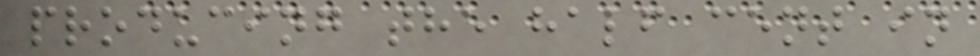producing the half cent in
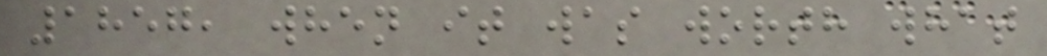1857, when it was worth what
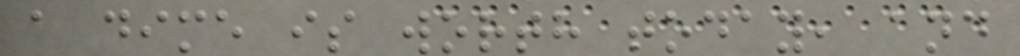a dime is worth today, and
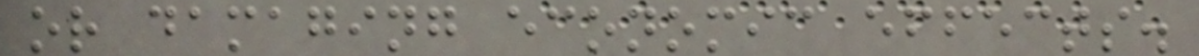or damaging economic effects.
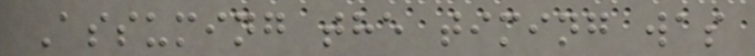Assuming the timing was
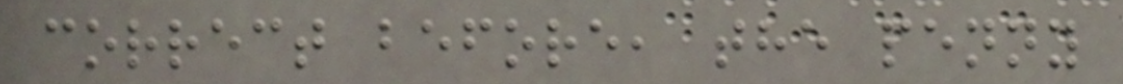correct before, the penny
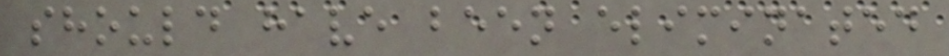should have been eliminated
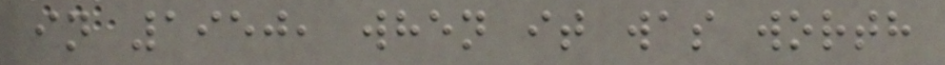in 1950, when it was worth
